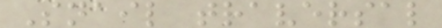Snail traversal
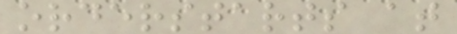orderstarts at
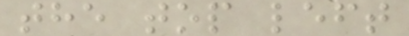the top left
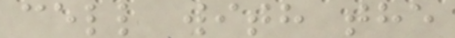cell with the
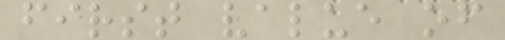first value of
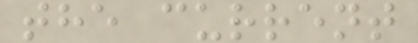the current
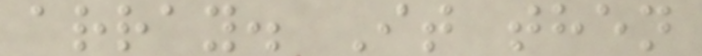array. It then
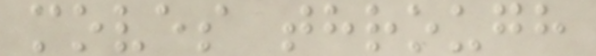moves through
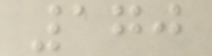170
